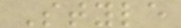Style
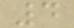4
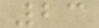23
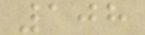108
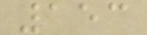153
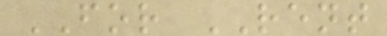FOR RENT
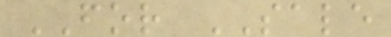FOR SALE
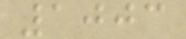1003
